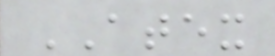ATEX
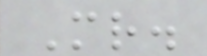Mr.
